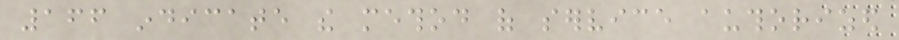166 indicate the method of service authorized
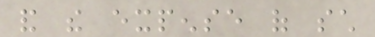and the expense of such
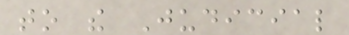to the Judicial
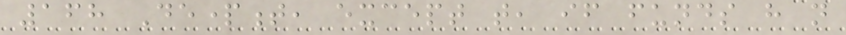168 Department, except that, if funds have not
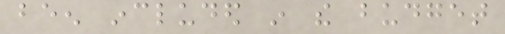been included in the budget
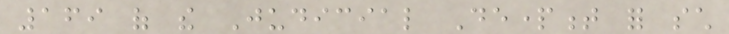169 of the Judicial Department for such
